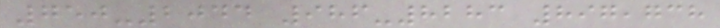750-2044 986-8283 897,738
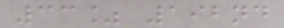33% 192nd
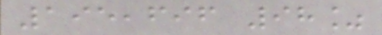195,696 98%
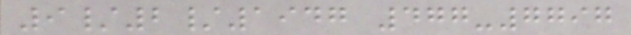9/2/1947 477-7797
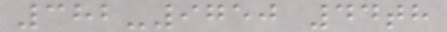382-9750 44th
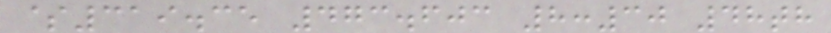$319.35 473.603 8:30 48th
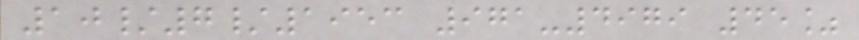10/7/1953 971-4979 45%
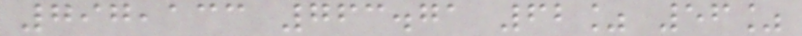797,133 763.71 62% 56%
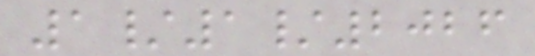1/1/2026
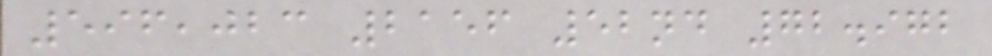596,023 2156 52nd 72.972
